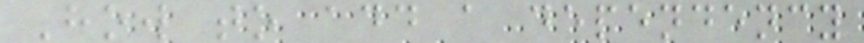How to add a dependency
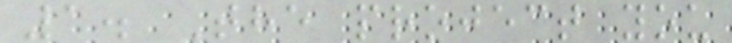1. The project you
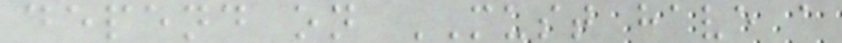depend on MUST have a
